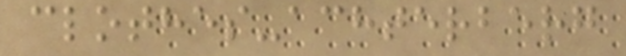clothes-achterberg
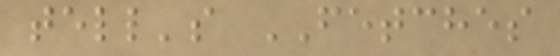tell's FETCHES
